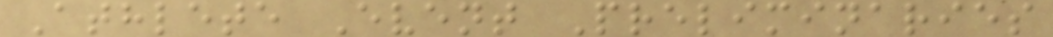Athlete Event Preliminaries
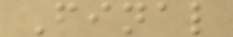Final
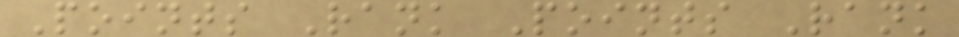Points Rank Points Rank
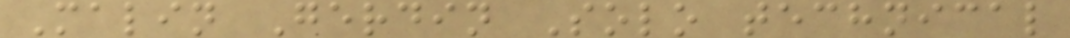Malin Gerdin Solo technical
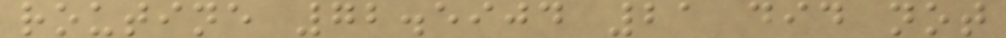routine 72.5904 21 did not
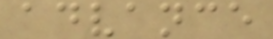advance
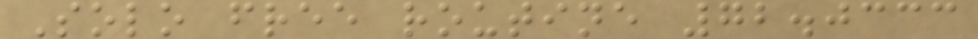Solo free routine 72.0333
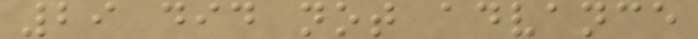29 did not advance
